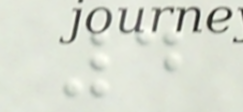4
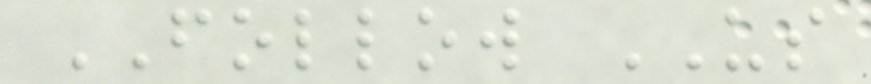FOLLOW US
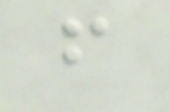f
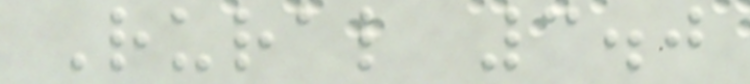Rural 3.0
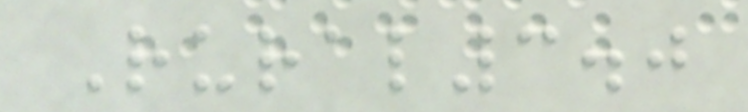Rural3.0
